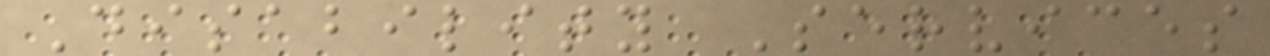Disability Services
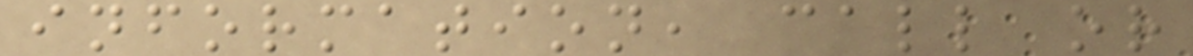information, call or
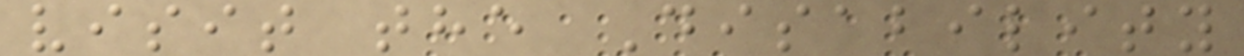visit the Disability
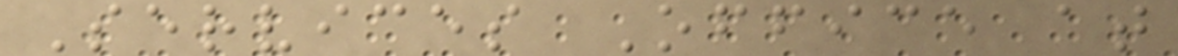Services Office at
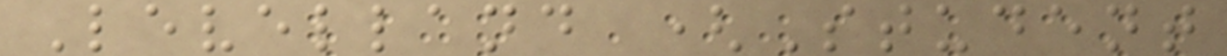Levelland (Student
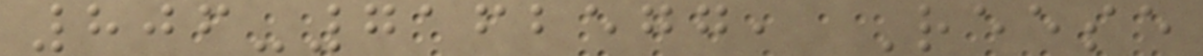806-7162577, Reese
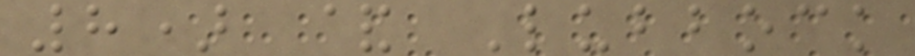8) & Lubbock
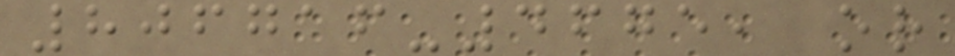806716-4675, or
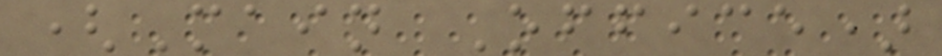(Main Office)
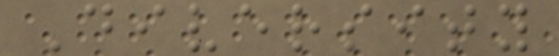Diversity
